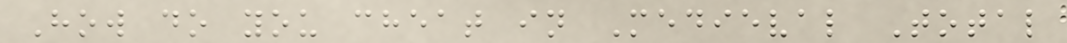How do you cheat in Medieval Total
